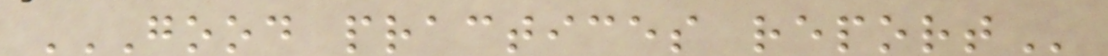GOOD PRACTICES REPORT
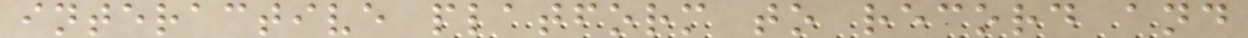interactive platform to record and
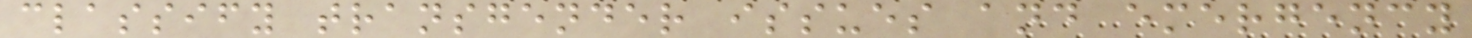classify transgender issues and emergency
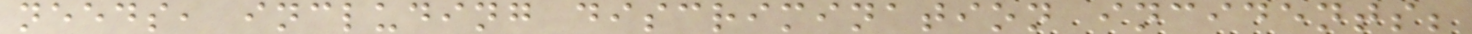needs, including discrimination incidents;
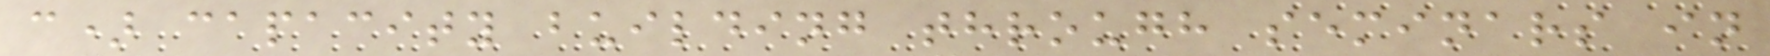c) capacity building through seminars in
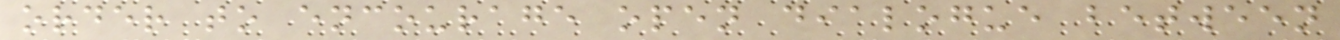order to encourage open dialogue between
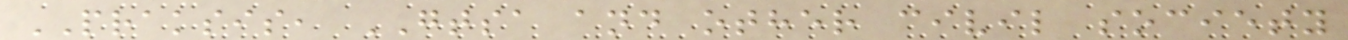PRAKSIS, GTSA and other civil society
